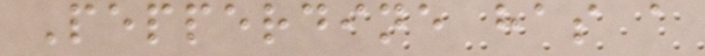Pepperdine has a
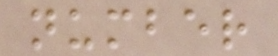number
